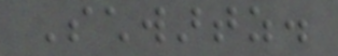Schwartz.
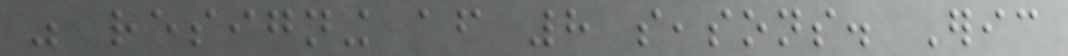was resigning after 8 seasons. Eric
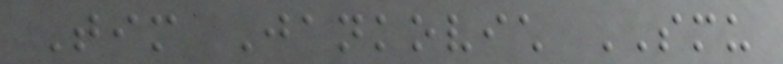Tim Jankovich SMU
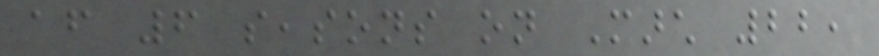after 6 seasons on March 22,
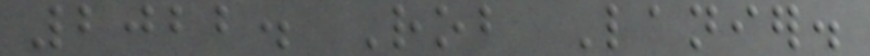2022. Rob Lanier.
